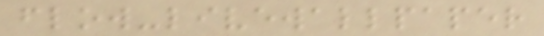flow-livewallpaper
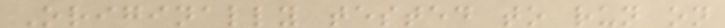Originally tested to run on
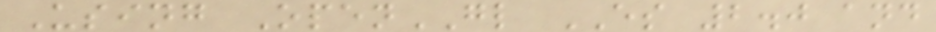Using OpenGL ES 2.0 and
